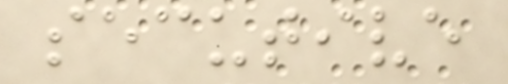secutive
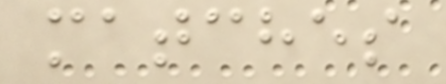matches
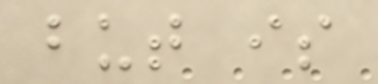but is
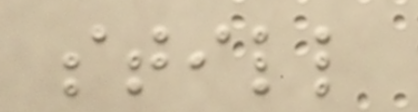still
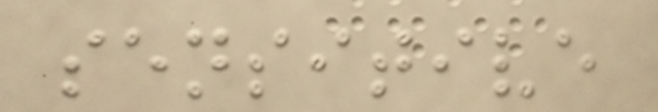sensitive
